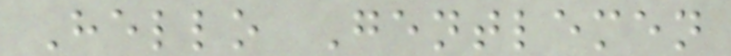Hello Gentlemen
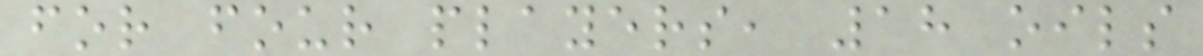for four players, 18 oils
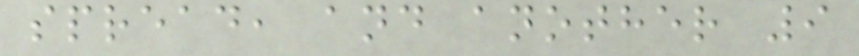spread, and another 9
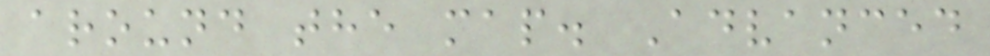around the map. Advanced
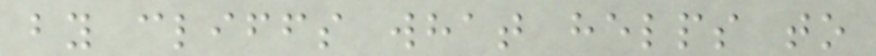by cliffs what helps to
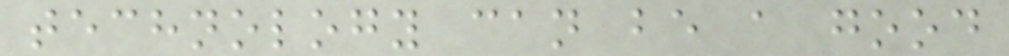technology can be a good
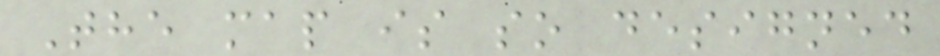The map is so designed
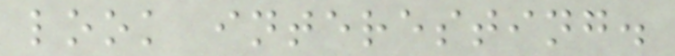look interesting.
